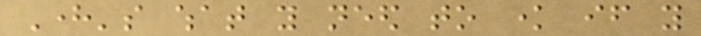Here's what you need to know if you
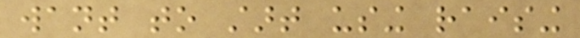want to start using raising
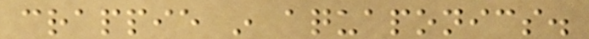crappie in aquaponics.
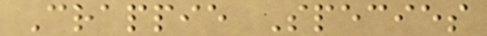Crappie Species
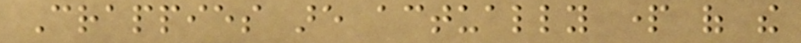Crappies are actually part of the
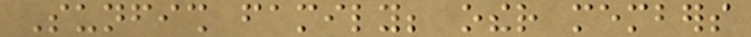Sunfish family; other members
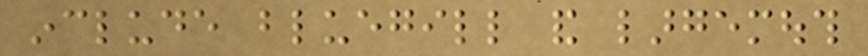include bluegill and largemouth
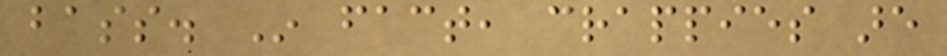bass. In fact, crappies are
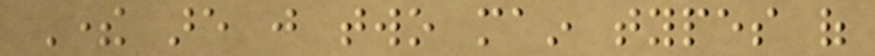There are just two main types of
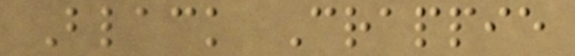Black Crappie
